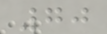70
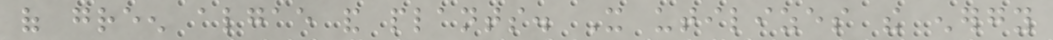of green algae and plants. It utilizes the energy
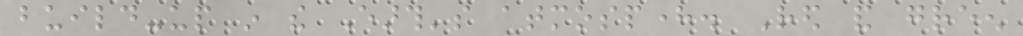build-up in the Earth's atmosphere. Red and green
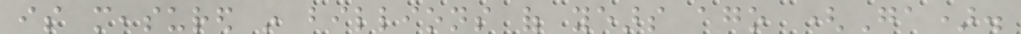is measured in billions of years ago (Ga).
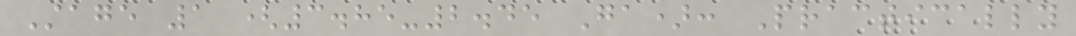Stage 1 (3.85-2.45 Ga): Practically
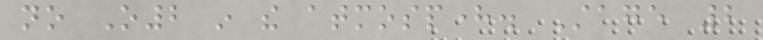no O2 in the atmosphere. Stage 2
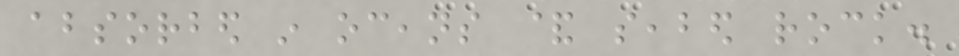absorbed in oceans & seabed rock.
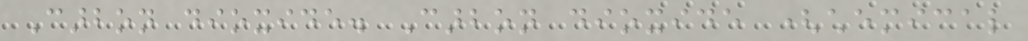Carbon dioxide. Carbon dioxide (chemical
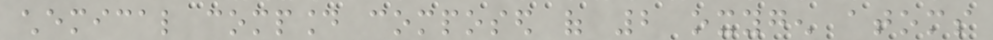chemical compound composed of 2 oxygen atoms
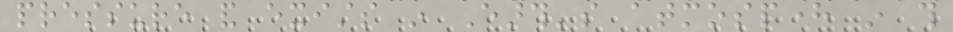pressure and exists in Earth's atmosphere in this
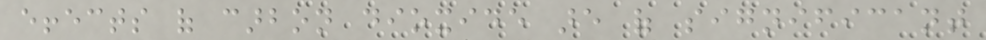effects of carbon dioxide are of significant
